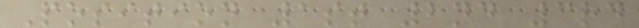Position 1st 2nd 3rd
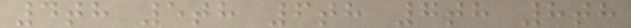4th 5th 6th 7th 8th
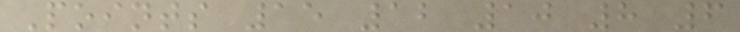Points 15 12 10 8 6
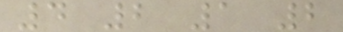4 2 1 2
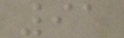91
